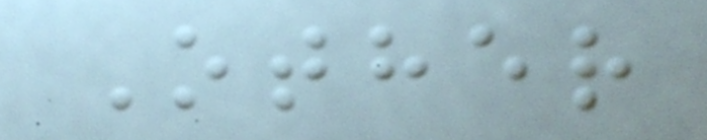Other
